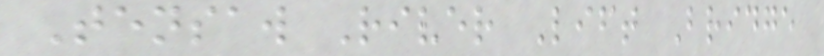Tensaw River Lift Bridge
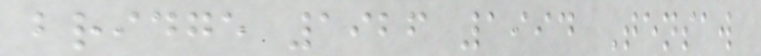bridge 1926 1994 Tensaw
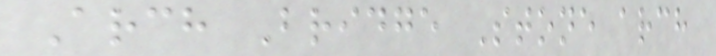Arch Bridge Stone arch
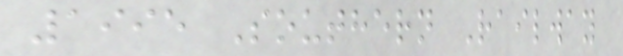1995 Southern Railway
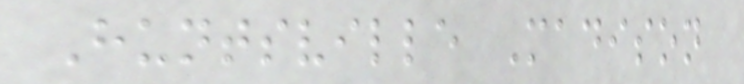Huntsville Madison
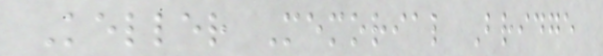Keller Memorial Bridge
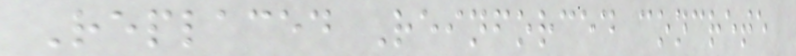Replaced Reinforced concrete
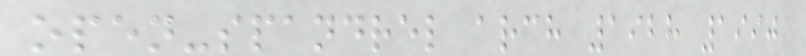open-spandrel arch 1928 1990
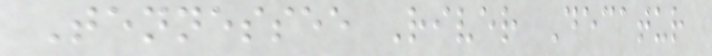Tennessee River Decatur
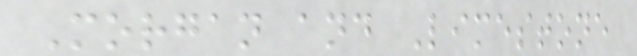Morgan and Limestone
